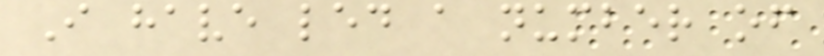I have led a number of
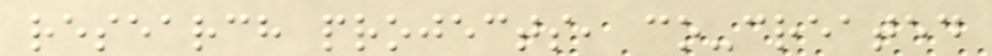research projects, co-created
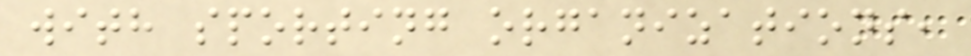with sporting organizations,
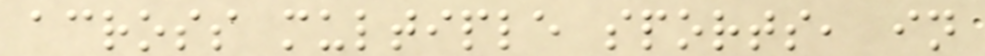across multiple sports, in
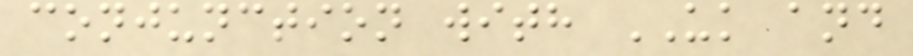conjunction with UK and
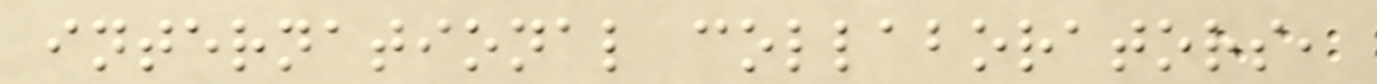international collaborators,
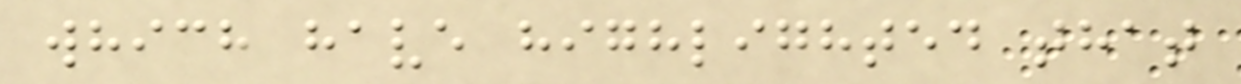which have highlighted that
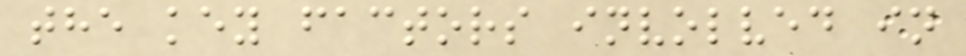the key factors involved in
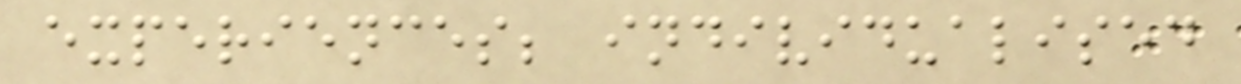experiences; individualised
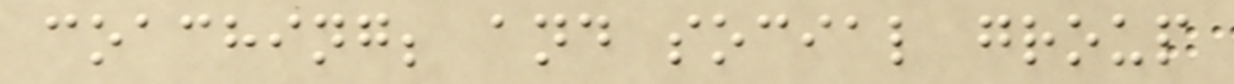coaching; and social group
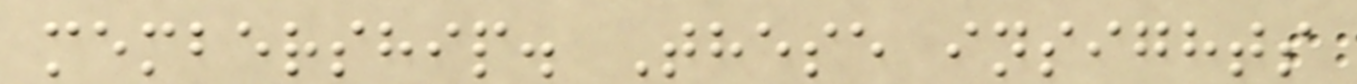membership. These insights
